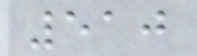510
